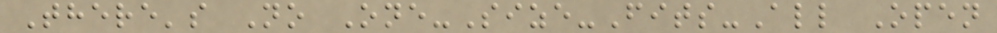There's No One-Size-Fits-All Open
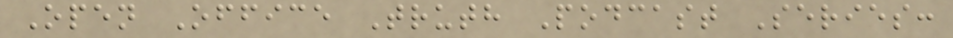Open Office Truth Podcast Series:
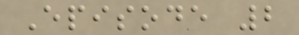Episode 2
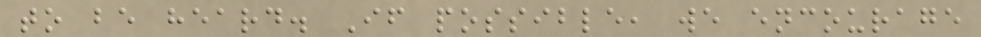to be heard. If possible, we encourage
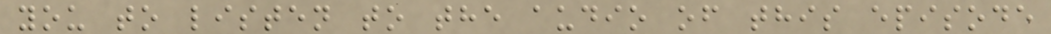you to listen to the audio of this episode
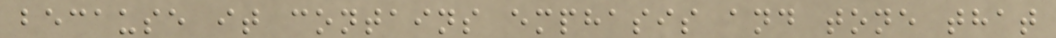because it contains emphasis and tone that
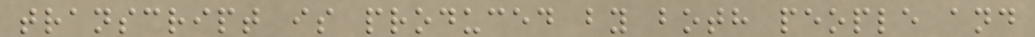transcript is produced by both people and
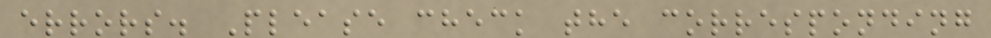errors. Please check the corresponding
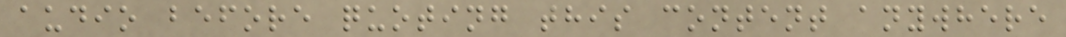audio before quoting this content anywhere
